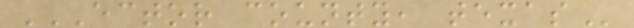ECTOR COUNTY, TEXAS
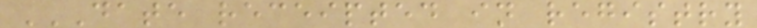DATE RECEIPTED IN REGISTRY
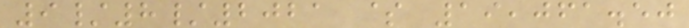9/8/2021 $ 19,061.50
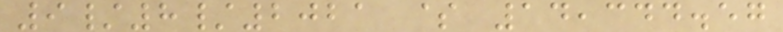9/8/2021 $ 14,344.57
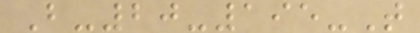B-20-195-T
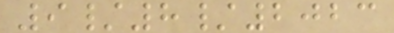9/8/2023
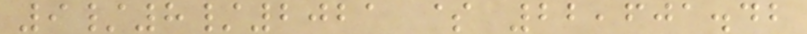9/8/2021 $ 22,601.42
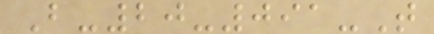B-20-091-T
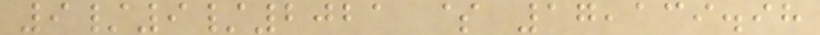9/9/2021 $ 17,139.98
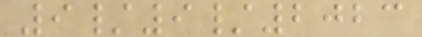9/9/2023
